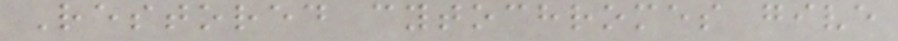Restored cytochromes give
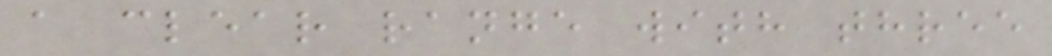a clear range with three
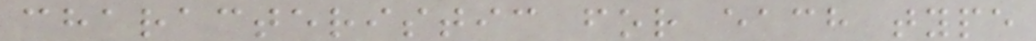characteristic for each type
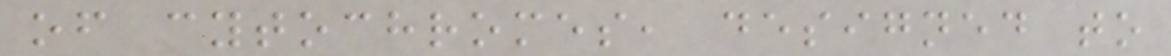of cytochromes, designed to
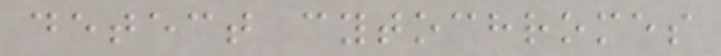detect cytochromes
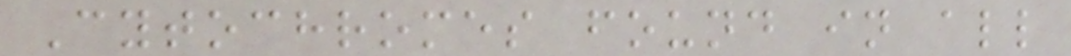Cytochromes found in all
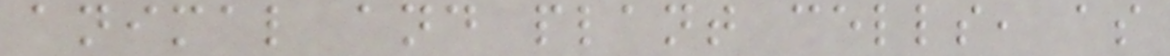animal and plant cells, as
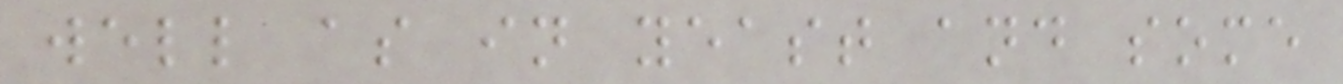well as in yeast and some
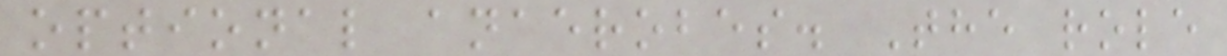optional anaerobes. The role
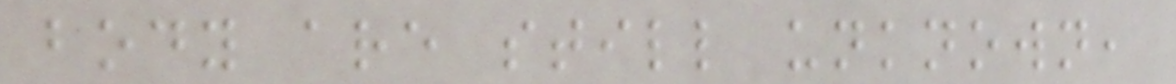body are still unknown,
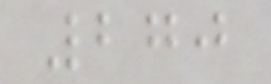270
